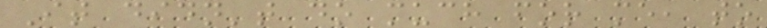It didn't do much for me, to
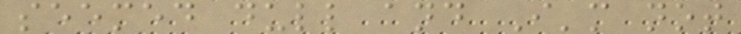seemed dull and I'm not
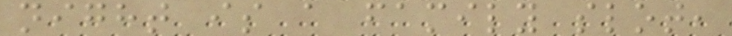night is a family slot,
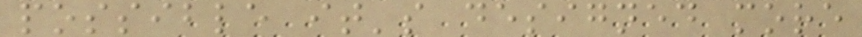possible it's designed more
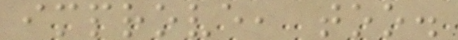improve, too.
